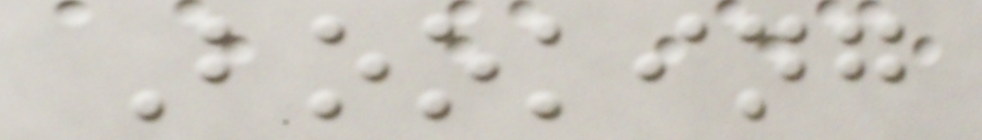Booking
